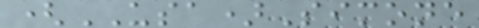(USA)Simone
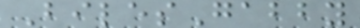BilesGabby
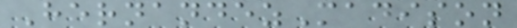HernandezMadison
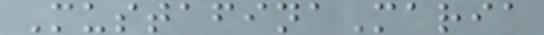MustafinaMaria
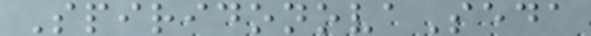SpiridonovaSeda
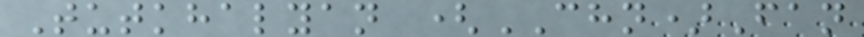Tutkhalyan (CHN)Fan
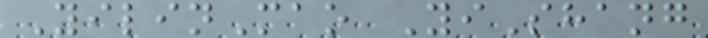YilinMao YiShang
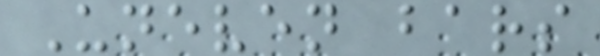Uneven bars
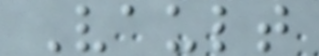Vault
